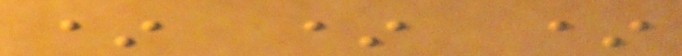* * *
